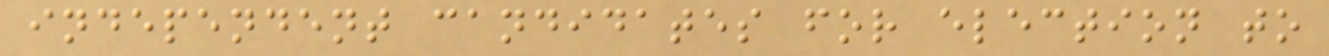independent candidates for election to
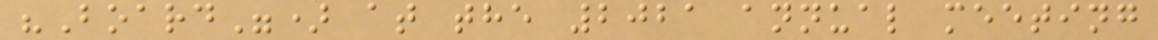"Board") at the 2021 annual meeting
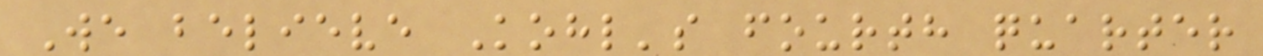We believe Kohl's fourth quarter
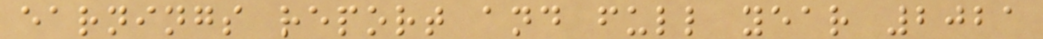earnings report and full year 2021
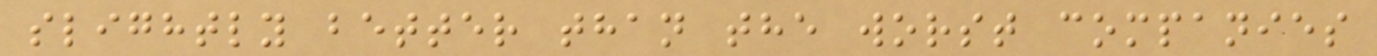slightly better than the worst companies
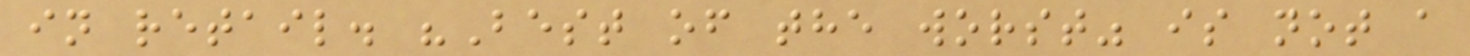in retail. "Best of the worst" is not a
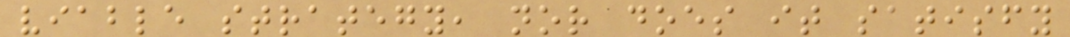viable strategy, nor does it satisfy
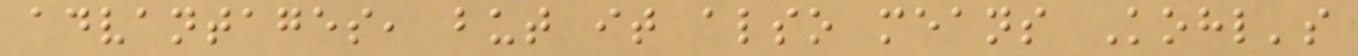advantages, but it also means Kohl's
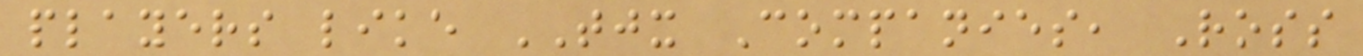players like TJX Companies, Ross
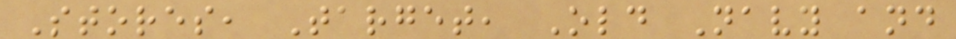Stores, Target, Old Navy and
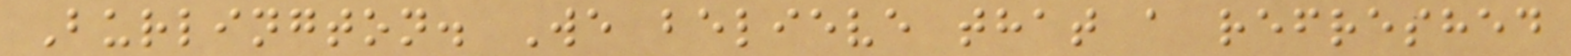Burlington. We believe that a refreshed
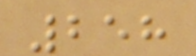258
